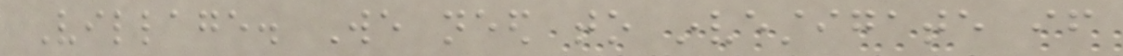Village. We need to investigate if
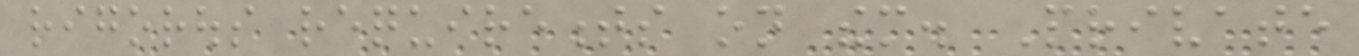rigorous requirements on them. Private
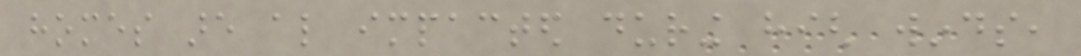homes are also impacted during high winds,
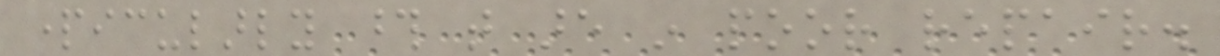particularly those that are in poor repair.
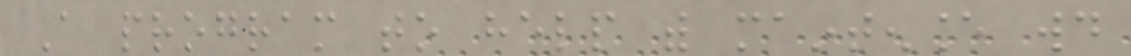A program to help with maintenance would
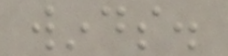winds.
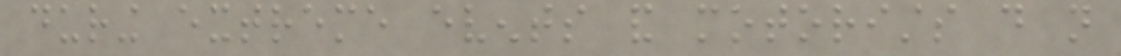during extreme events and motorists do not
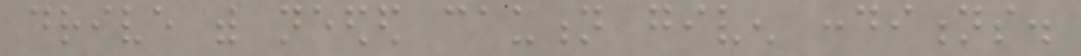drive with needed caution given conditions.
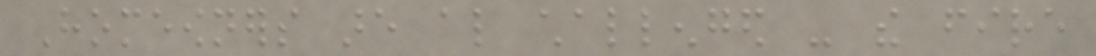Homeowners are also challenged - the fire
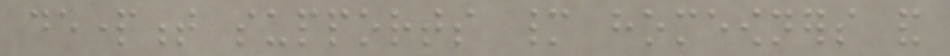department supports many homeowners and
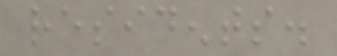residents.
